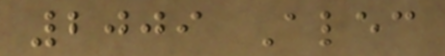2009 Alec
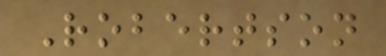Robertson
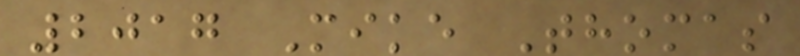2017 Mike Thomas
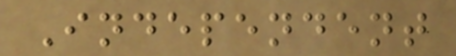Independent
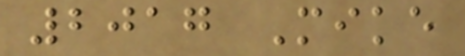2017 Mike
